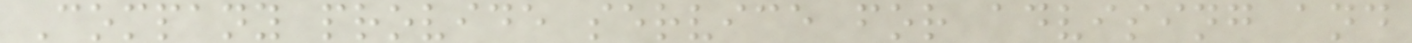Company provide service for advising and
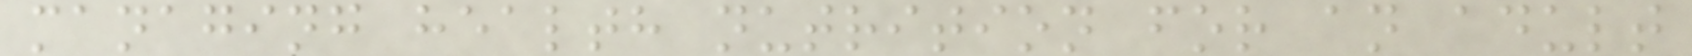managing health nutrition for an adult
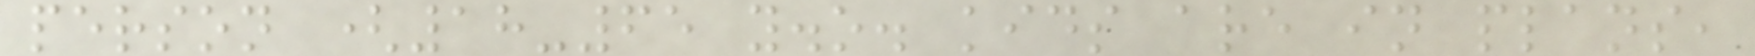person (18-65 y.o. kids are in plans,
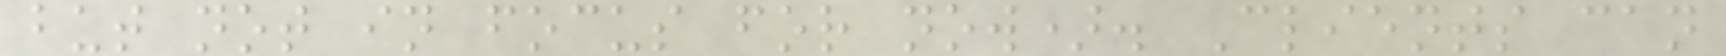but not in focus for now). Clients can
